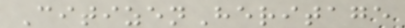CitizenHeritage
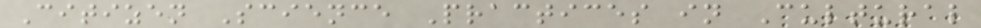Citizen Science Practices in Cultural
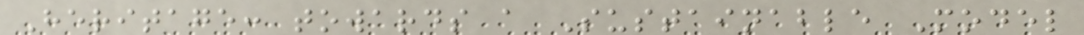Heritage: towards a Sustainable Model
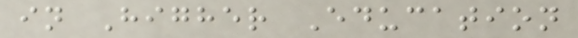in Higher Education
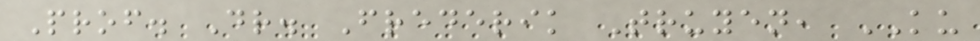Prof. Dr. Frederik Truyen, KU
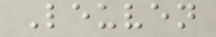Leuven
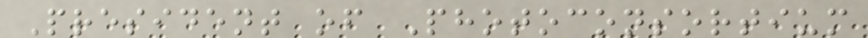President of Photoconsortium
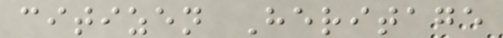citizen Heritage
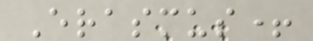Erasmus+
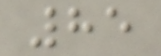85
